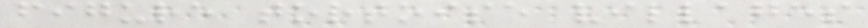figure tortoise villages
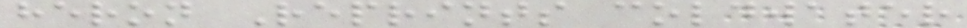heron Reprints coldwater
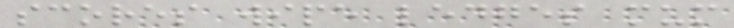scores wipe ledges mum
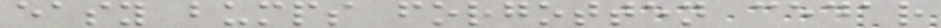easy bumps forgotten cedar
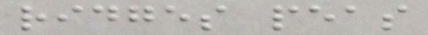ridges peas
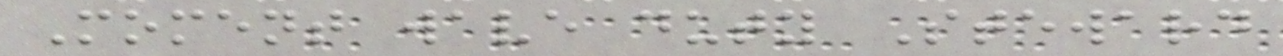Moment wave duty Steward
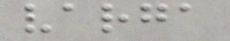varga
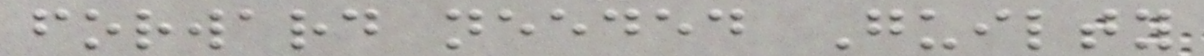forward needed Guilty
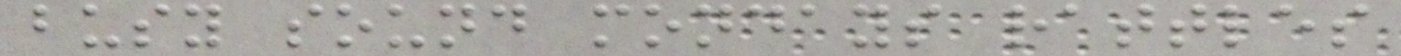busy sound mondays rattles
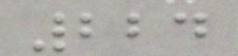224
